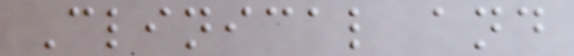Clinical and
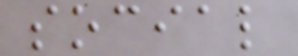social
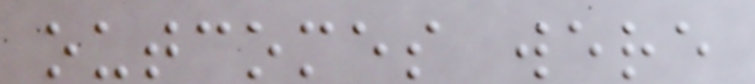outcomes were
